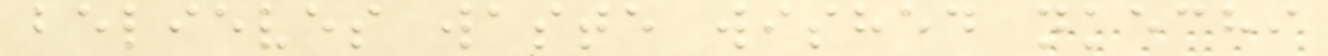believes waste wished nkechi
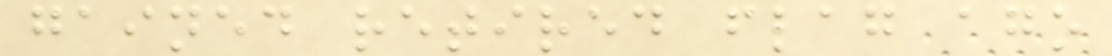gained retired flag ago
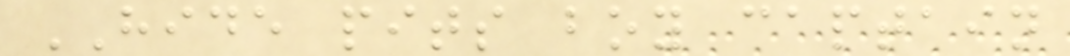HIDE pits boy captain
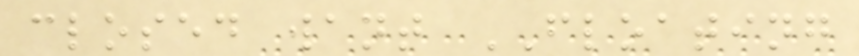closed want FLOATING
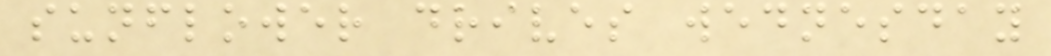sunflower drives wednesday
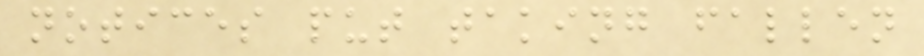notices put taking fallen
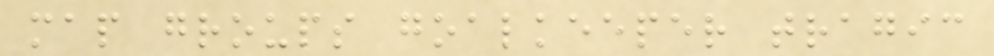map groups goalkeeper tragic
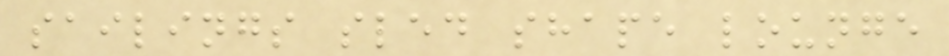sailings sled shape lounge
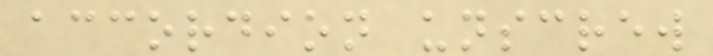accordion unscrew
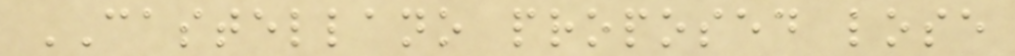CASTELLANO proposed lose
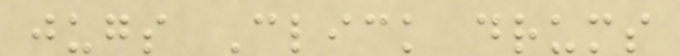jugs Click drums
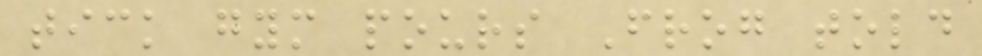tick gym pours Frog told
